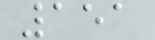151
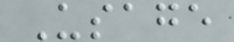Usage
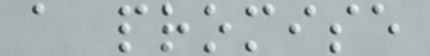a promise
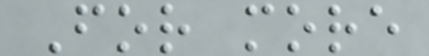For more
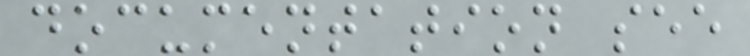documentation see
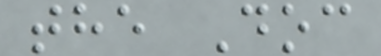the Doc
